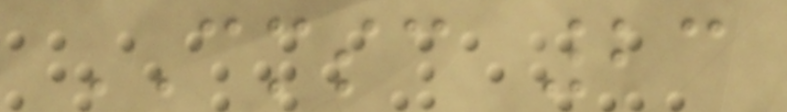CMSC 23
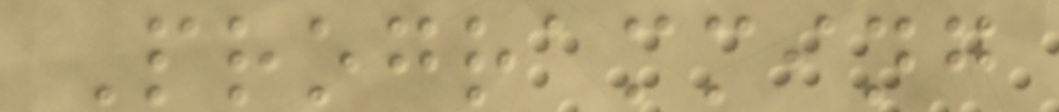Programming
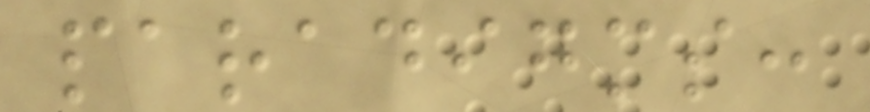paradigms:
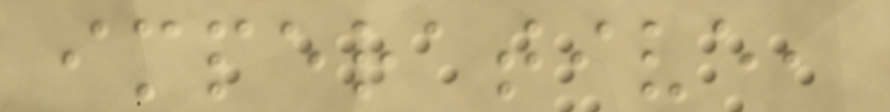imperative,
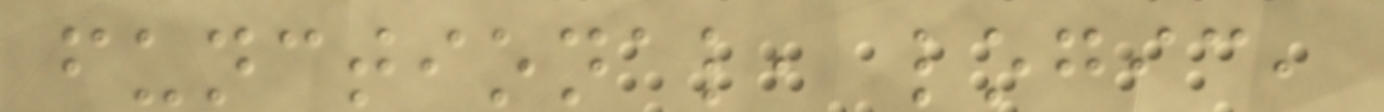functional, logic,
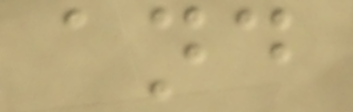and
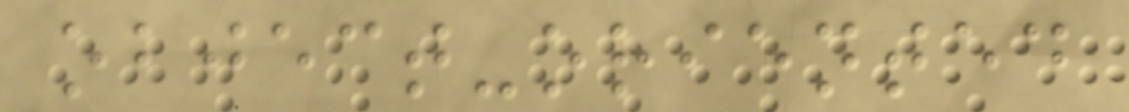object-oriented
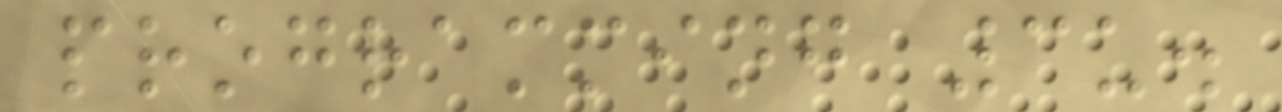programming 3u.
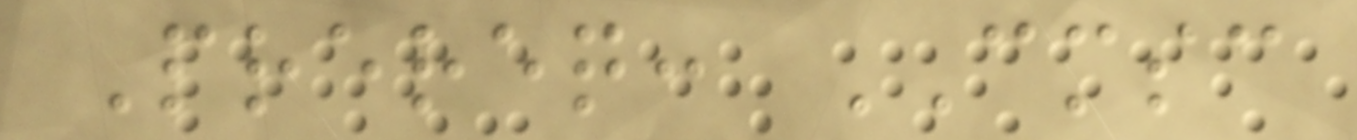Prereq: CMSC
